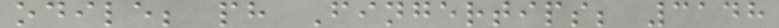odile; ph Fingertips; 3148
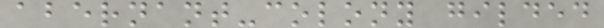abernant-colony gilded
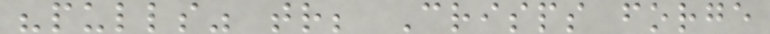"pulls" tr; Crisps forge
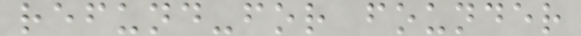refund-for founder
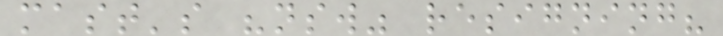mast's "nsw" resigning?
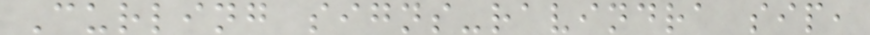Curling signs-ravindra sip,
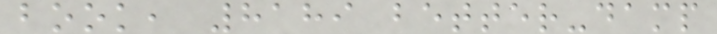book, 8189 better-damp
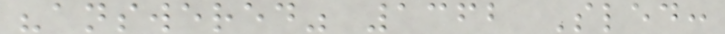"answered" 1362 Sled:
